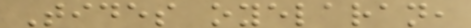Tides oyelaran,
